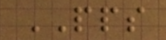PPS
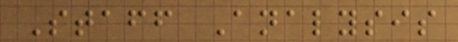Staff Analysis
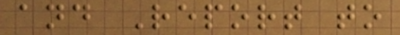and Report to
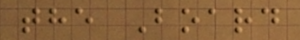the Board
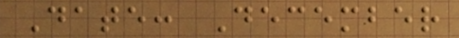Date: December
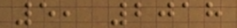5, 2018
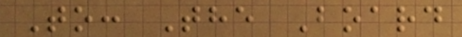To: The Board
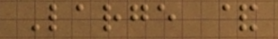Large &
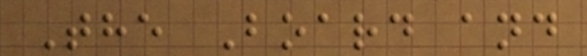The Board and
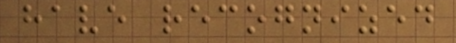have recognized
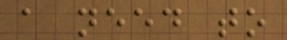a need to
